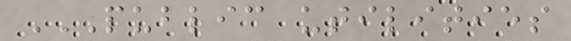PUBLIC UTILITIES
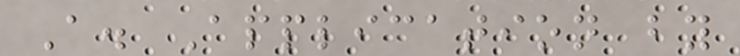A. Application by
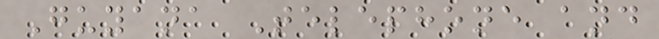Guyana Telephone and
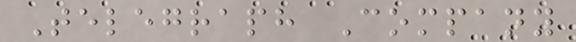Telegraph Company
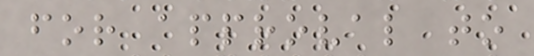for approval to
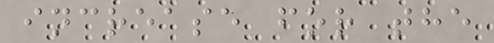increase for the
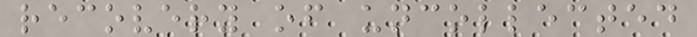recovery of uncollected
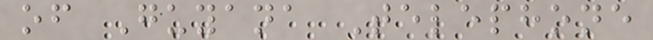of Guyana Telephone
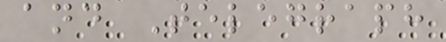and Telegraph
